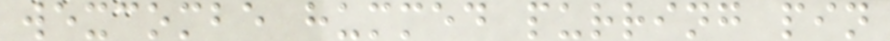wexcombe hummed purring pin
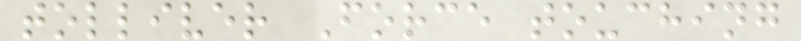tolliver Force touching
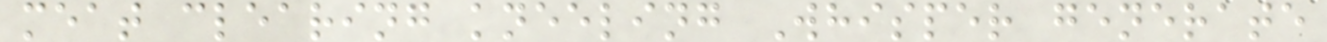meat clearing kneeling Whisper generate
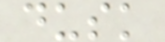dusk
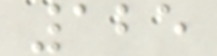125
